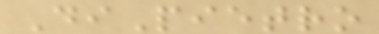DiPietro
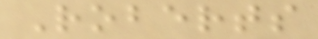Roberts
